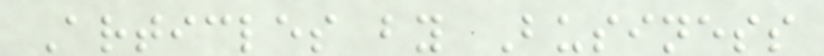Articles by Business
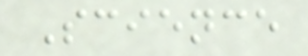Science
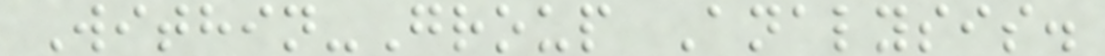Within-Group Analysis.
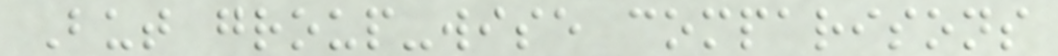But group-wise comparisons
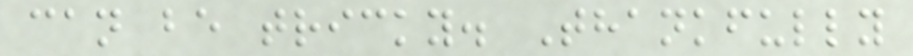can be tricky. Thankfully
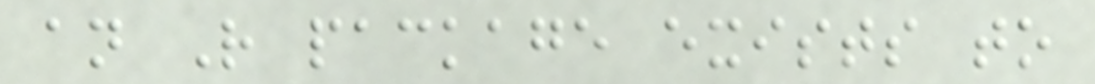an R package exists to
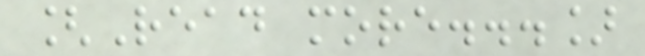[Read more...]
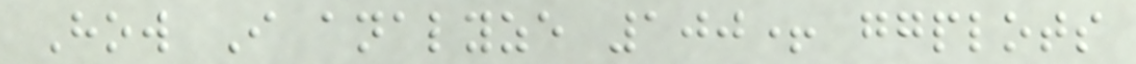How I analyze 100+ ggplots
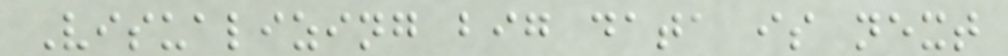Visualizing big data is next
